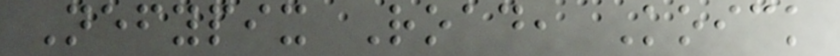Nefypix Road, Koick
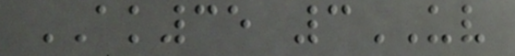AK35 3UV
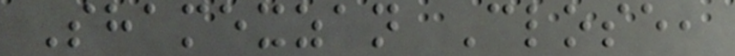Shamexzan Close,
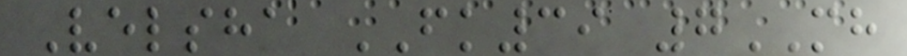Velsha FK39 7MH
